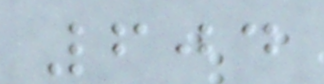604
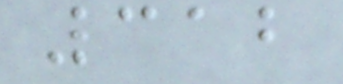312
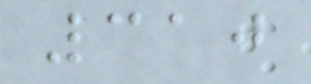310
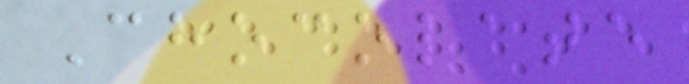Chocolate
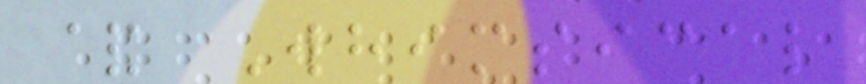& Whimsical
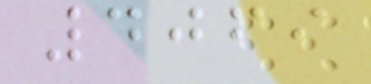4069
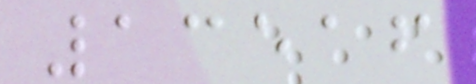13516
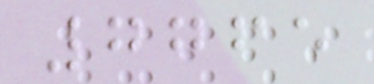7765
